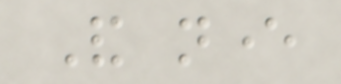And never
